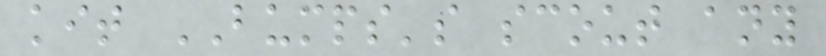kit BUMPS's scout any
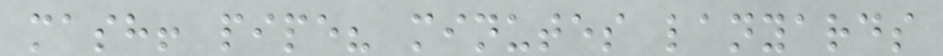mash! pipe? minutes lanyards
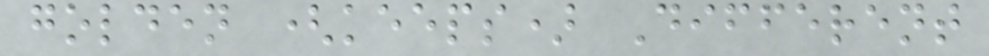golden (keeps) Different
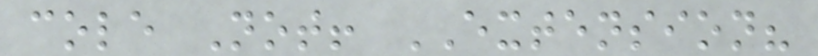cole Not! EXTENSION?
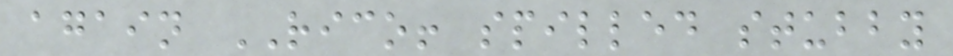again RICO! spilled stubby
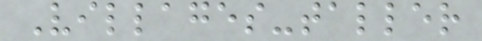Villages-taller
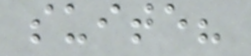suite?
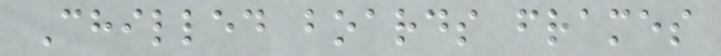Chilled boards frames
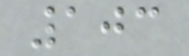103
